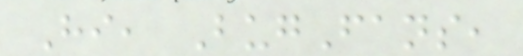Hi, BugFans,
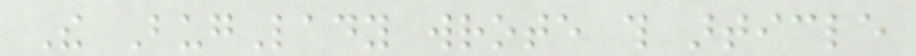The BugLady wrote this article
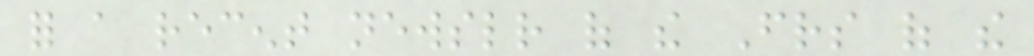for a recent newsletter of the Friends of the
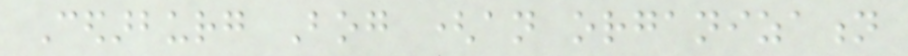Cedarburg Bog (an organization
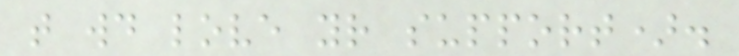that would love your support).
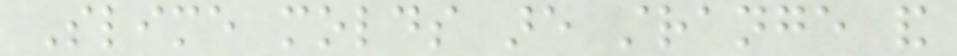Slime molds are strange and
